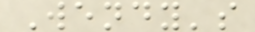Wendy's
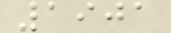1901
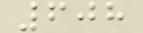608
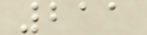211
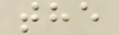the
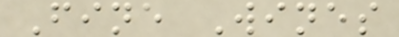Fine Wines
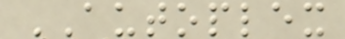AUTOPLEX
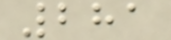281
